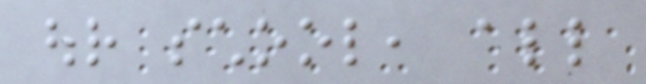our school, all
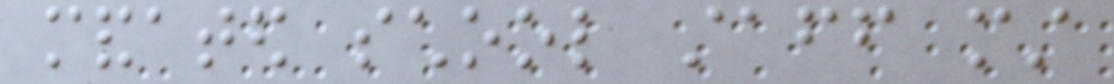mandated school staff must
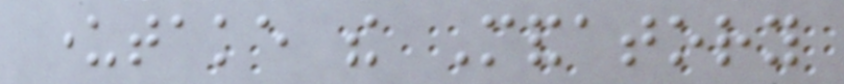undertake the Mandatory
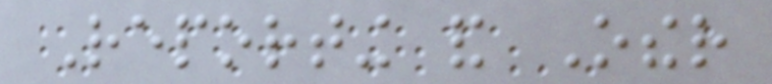Reporting and Other
